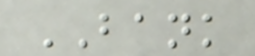BANK
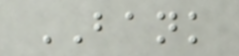BANK
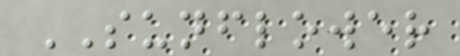SUNFLOWER
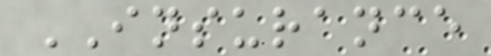INSURANCE
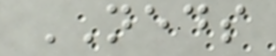NEDS
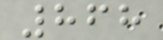868
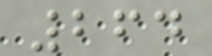264
